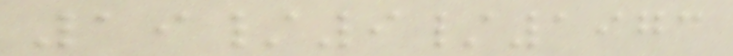19/9/1973
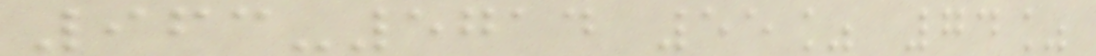963-5714 55% 74%
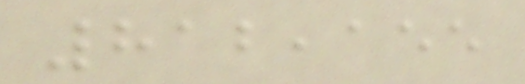812,155
